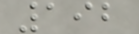192
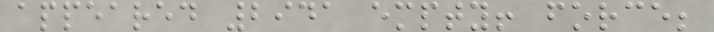appeared 2941 empty! force;
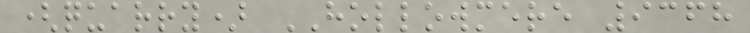(quarry) HOLLOWMERE 9368
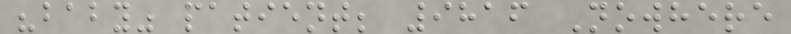"baby" patient; 9816 Nowhere
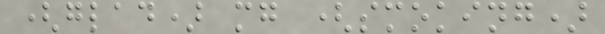(glad) mg (smoking)
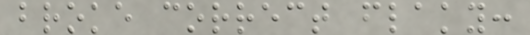broke correct flaky:
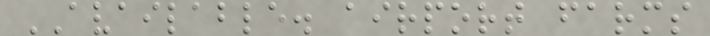AVAILABLE. airport farms
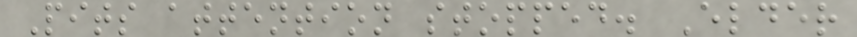Pits attention stopped. Elder
